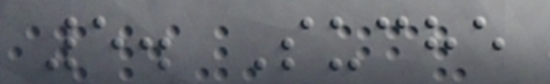5. Suche
